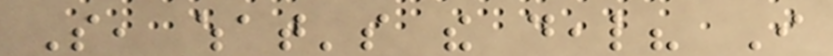So, what's the deal? I
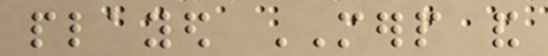played MERP and
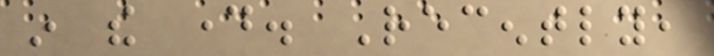in the day. Recently,
